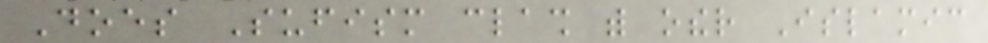Does Sufism clash with other Islamic
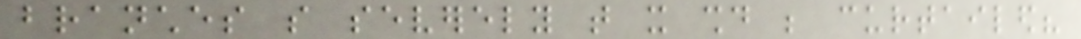branches so severely that it should be curtailed?
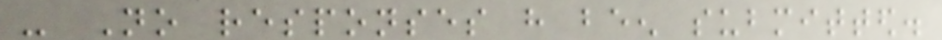- No responses have been submitted.
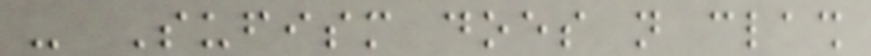- Sufism does not clash
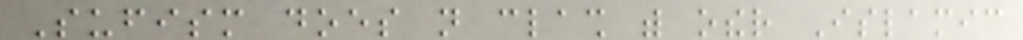Sufism does not clash with other Islamic
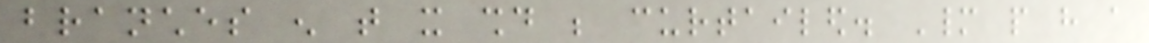branches enough that it should be curtailed. Many people have a
